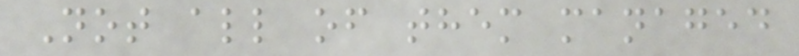Not all of them managed
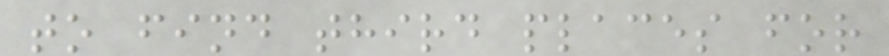to find third places for
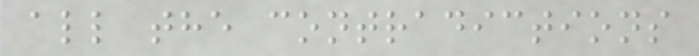all the contradictions
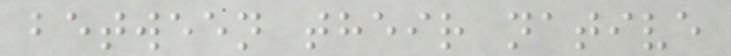between their native
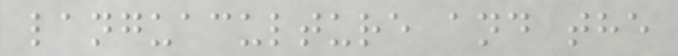languaculture and the
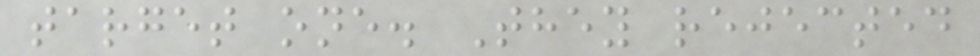target one. They rejected
